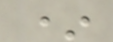*
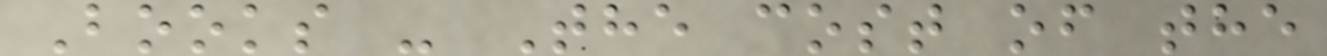Books - The cost of the
